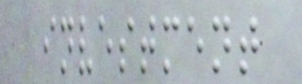investment
